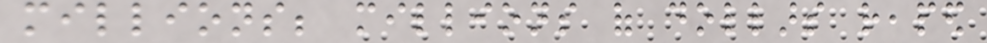millions; millions of dollars reaped
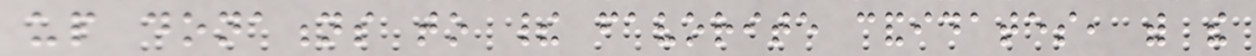up donations to their favorite candidates, with the
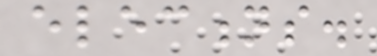elections.
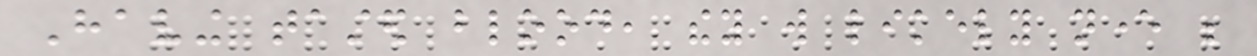Having tasted blood, they will likely never be
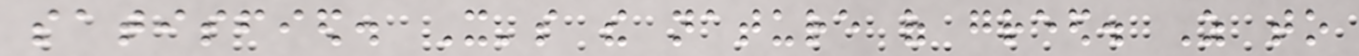satisfied. It's the nature of greed. As to
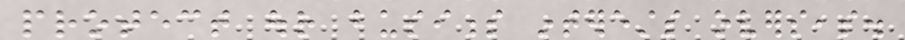protect our business interests overseas.
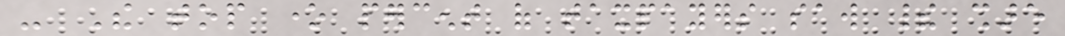- The top one percent of taxpayers saw their share
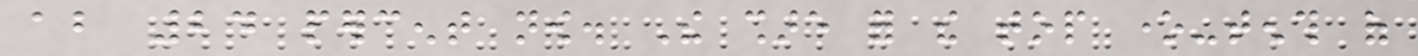about 24 percent now. The share for the top one-tenth of
